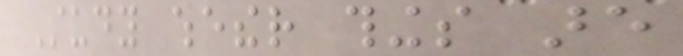Study whether things are
